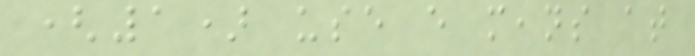(1) use every means at
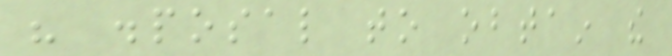his disposal to obtain the
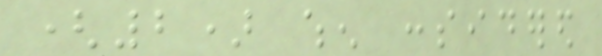(2) when considered
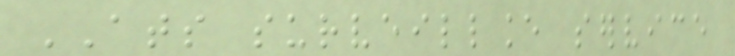ATS surveillance service
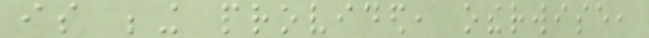is being provided, otherwise,
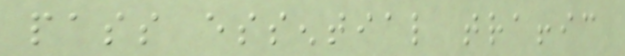pass essential traffic
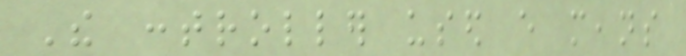The controller used every means
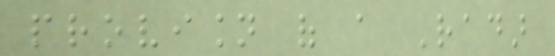provision of a Radar
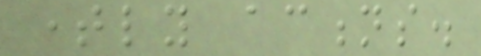timely actions.
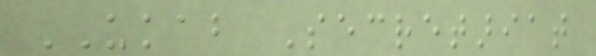UKAB Secretariat
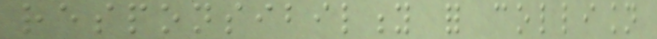responsibility for collision
